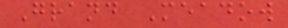Grand Meadow
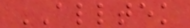ALLTEK
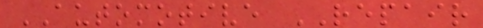AUTOMOTIVE REPAIR
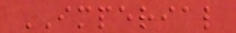IMPERIAL
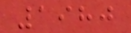1980
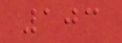103
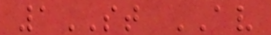1ST AV
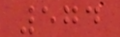574
